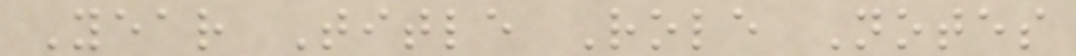Year Title Role Notes
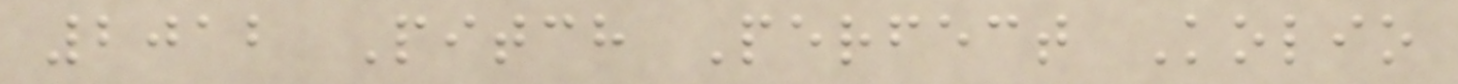2012 Pitch Perfect Kolio
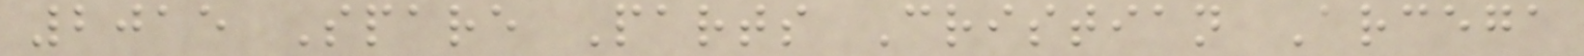2015 Spare Parts Cristian Arcega
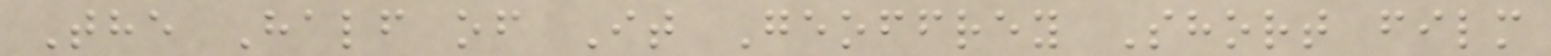The Half of It Geoffrey Short film
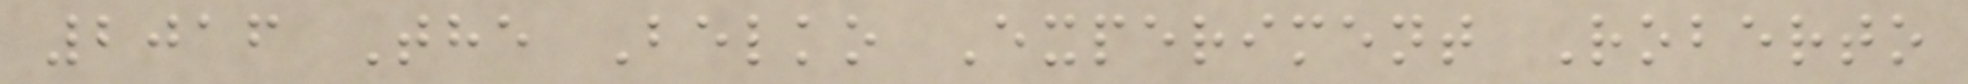2016 The Belko Experiment Roberto
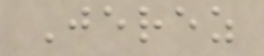Jerez
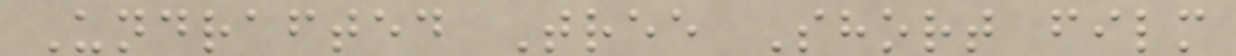Undrafted Tree Short film
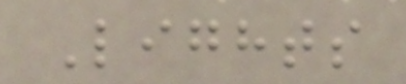Lights
